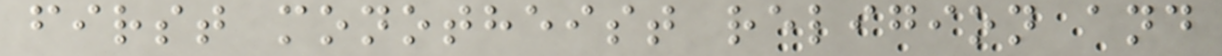first monotheist religion and
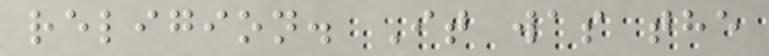religion. It was the
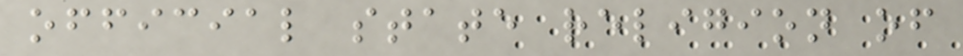official state religion of
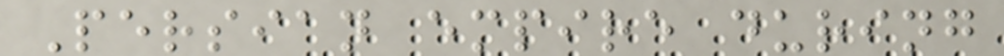Persian empire during
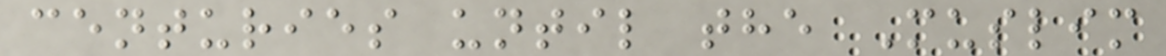centuries until the Muslim
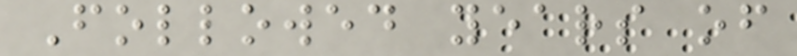Followed years of
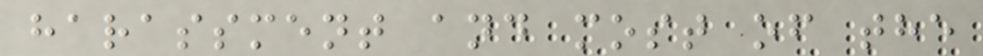harassment and most of the
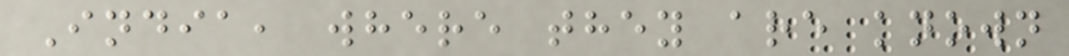India, where they are known
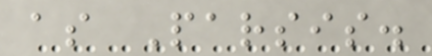as Parsis.
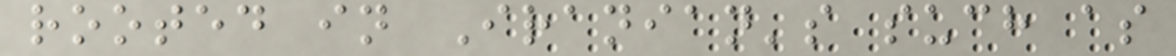rooted in Iranian's such as
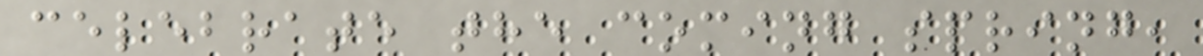celebrate the coming spring,
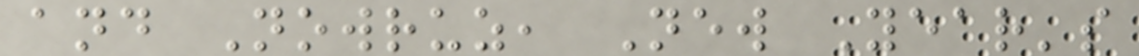and Nowruz, New Year's
